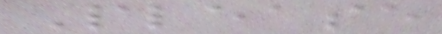Please
